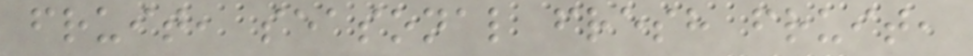fruit, seasonal fresh fruit,
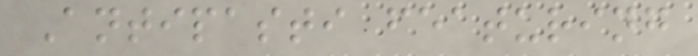Antipasti featuring
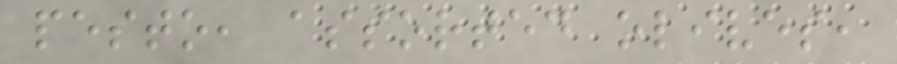pesto, assorted olives,
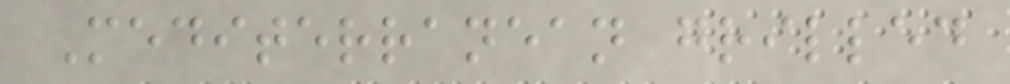Mediterranean grilled
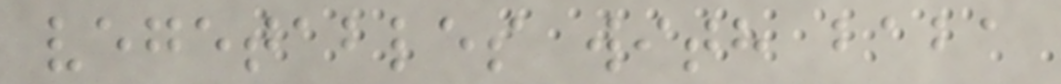vegetables with baba
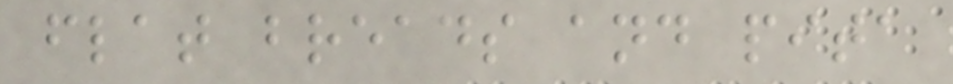flat breads and pita
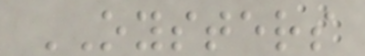OYSTERS
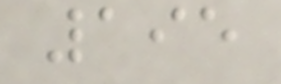195
